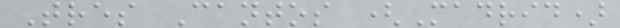Tres Cantos (Madrid)
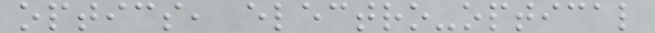optics, electro-optical
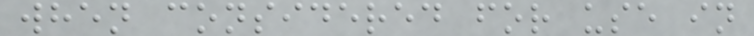when considered for use in
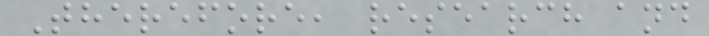Therefore, research and
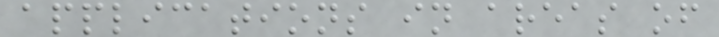applications in areas of
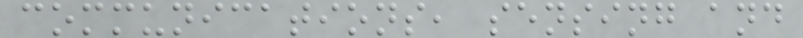communications, sensing and
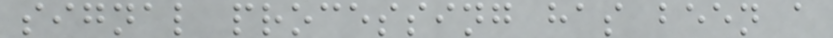signal processing has been a
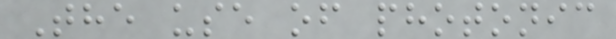The use of photonic
